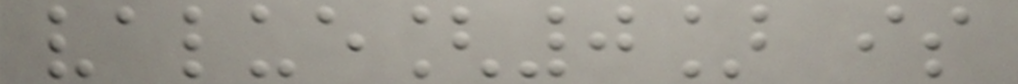value[0] is
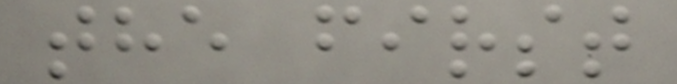the first
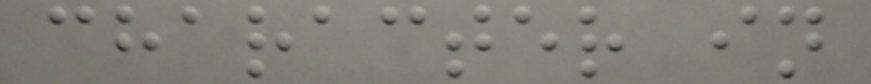character in
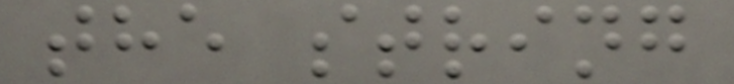the string
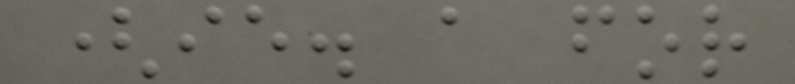(ie. a for
